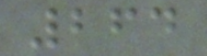264
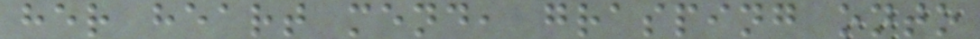her heart mend, grasping onto
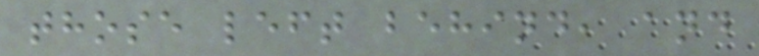those left behind, and
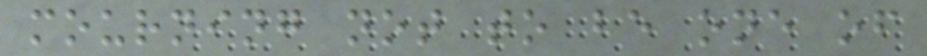mourning not to be one of
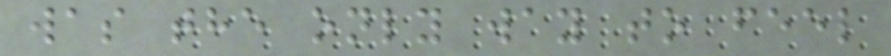was the only way to feel
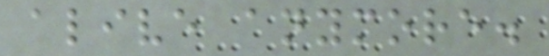alive anymore.
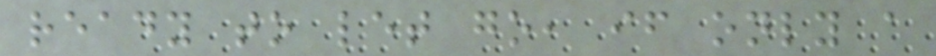ready to let go, if only a
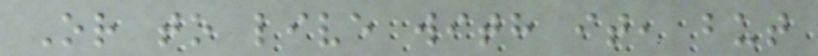Or to live with it, but
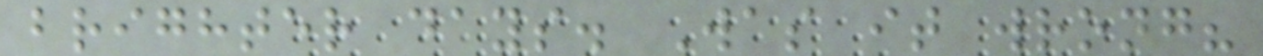brighter days. Was it wrong?
